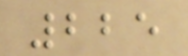225
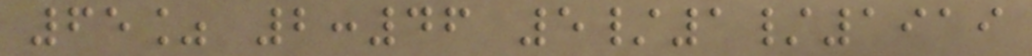65% 2:46 5/1/1919
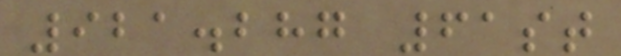921.287 61st
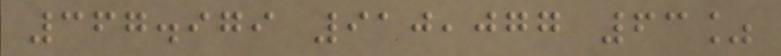367.979 910,077 63%
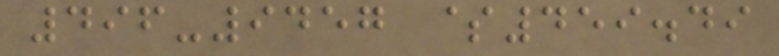496-9457 $459.49
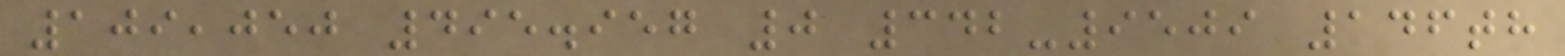109,050 495.957 0 342-9509 146th
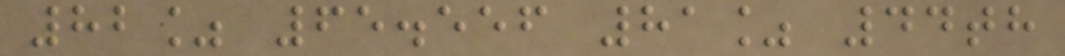82% 65.556 81% 44th
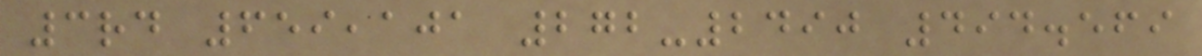3rd 659,101 272-2490 494.569
